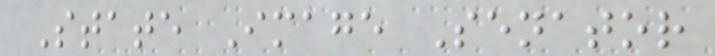State Image Senator
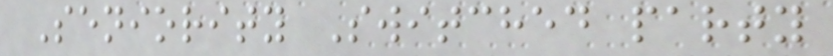Seniority Switched party
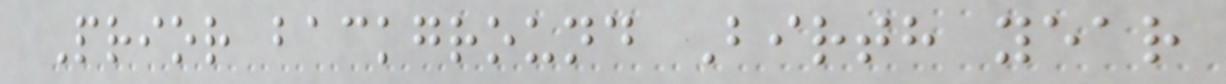Prior background Birth year
